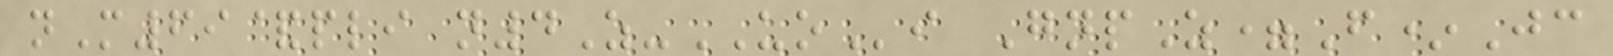nM69&pli n4Z-UOi GnpZ=F*Jc
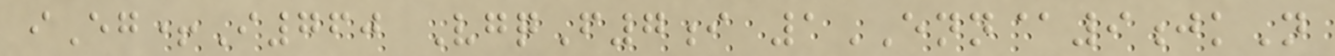iEg+I760 VgqF7i 1ENN@9jkN
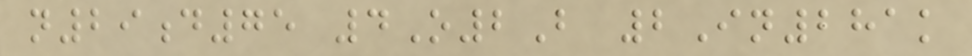n29d75 4O2B 2In281k
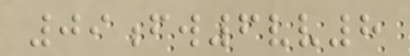09fw6vv8
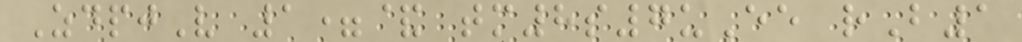ZdpjV 1=& tm8s7uEe rB1
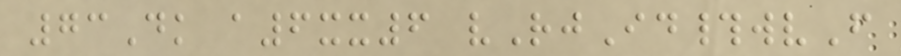73Dk a6xx6 vRjId#wvF
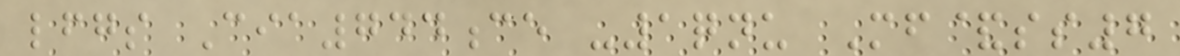lfgs Cia744ce -1qnu Mf&ss7
